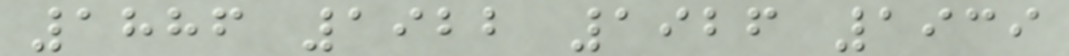1886 1922 1926 1939
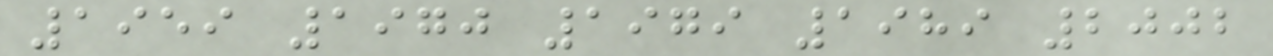1959 1970 1979 1989 2002
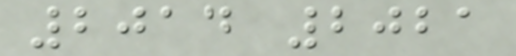2014 2021
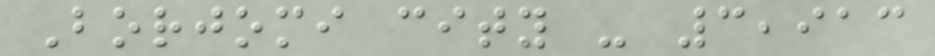Borjomi city - 3,913
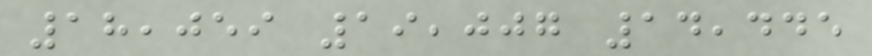18,059 19,007 14,445
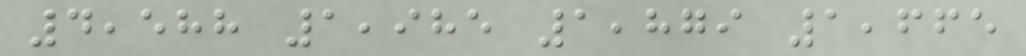4,588 1,985 1,879 1,665
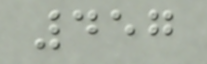457
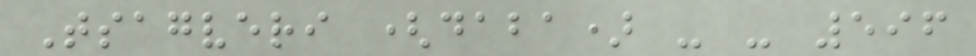Tsagveri (daba) - - 596
